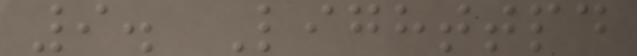9. Lighttpd
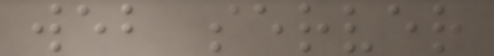web server
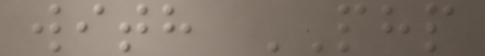with PHP
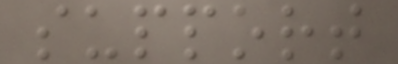support
